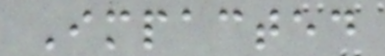Impacted
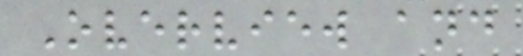Overview and
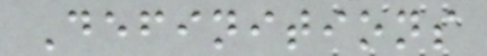Definitions
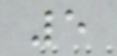5
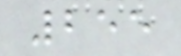255
